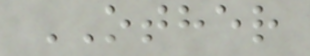OTHER
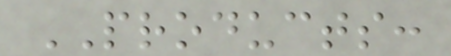PRODUCTS:
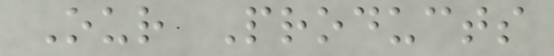Our Products
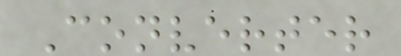Converter
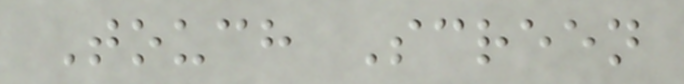Touch Screen
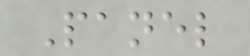Panel
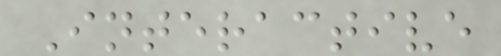Interactive
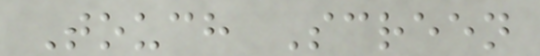Touch Screen
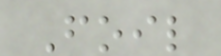Foil
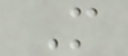M
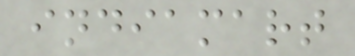indiamart
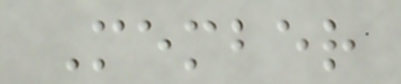Member
